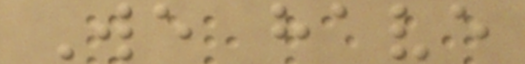We have
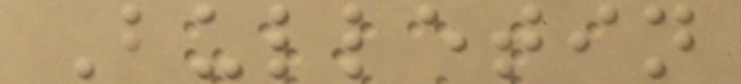Bulletin
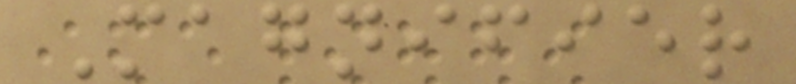Magnifier
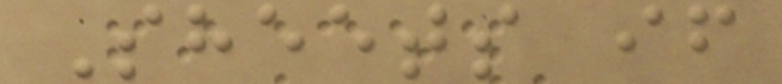Sheets if
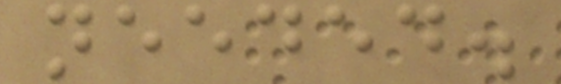needed.
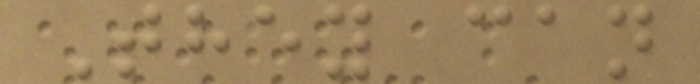They can
